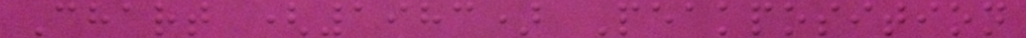Chart (1983) Peakposition
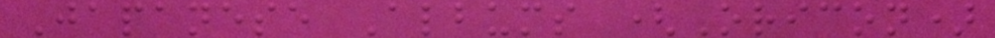Japanese Albums (Oricon)
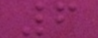6
